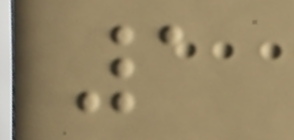1
